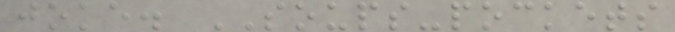joke. SOUPS-pockets
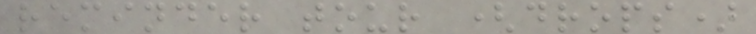reminder tour (drops)
